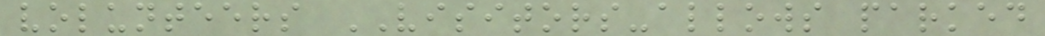volunteers VISITORS-allows parked
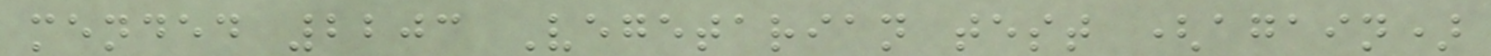mended 2203 Vegetarian test (again)
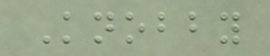Knobby
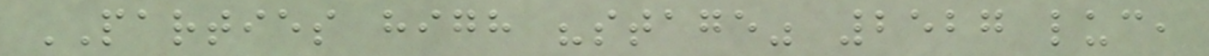PARTIES high "stage" 2527 luc,
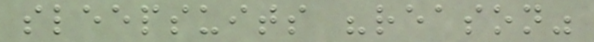sleepsuits "reason"
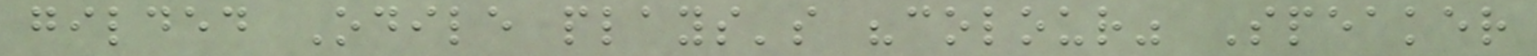gilded Odile plays's "colour" Speaker
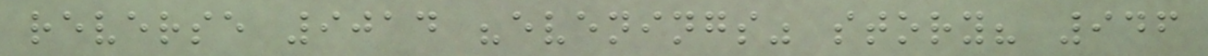reverse 9014 "evenings" story? 946
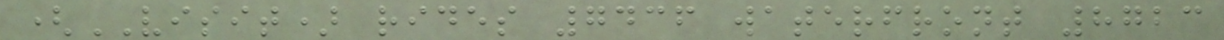(VISIT) rides 7436 waterfront 8723
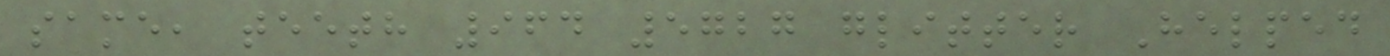same, teeth 964 5727 glitter Helped
